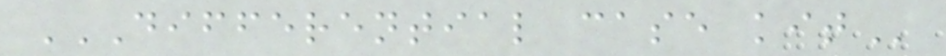DIFFERENTIAL CASE KIT
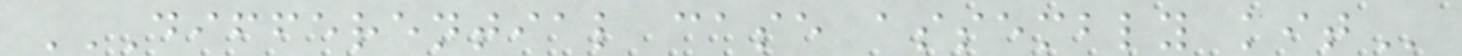DIFFERENTIAL CASE ASSEMBLY KIT
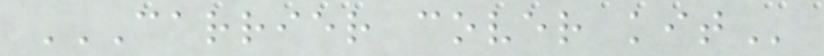CARRIER COVER KIT
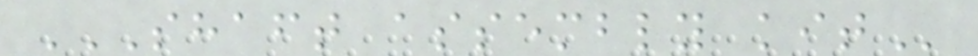SHAFT ASSEMBLY KIT
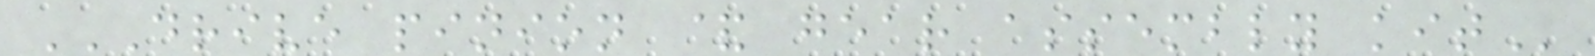DRIVE PINION & GEAR ASSEMBLY KIT
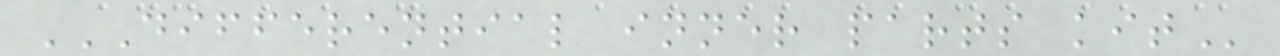DIFFERENTIAL INNER PARTS KIT
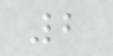2
